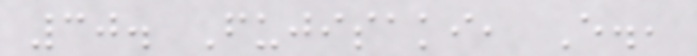30. Fujisaki, E.,
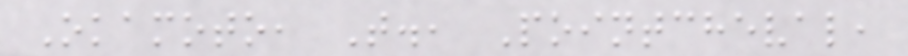Okamoto, T., Pointcheval,
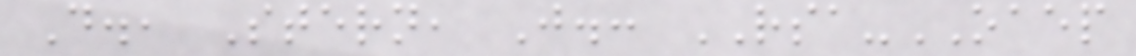D., Stern, J.: RSA-OAEP
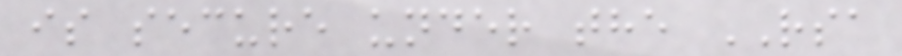is secure under the RSA
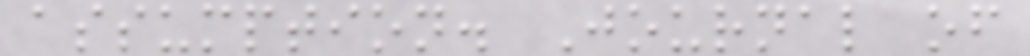assumption. Journal of
